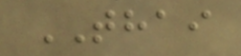THAI
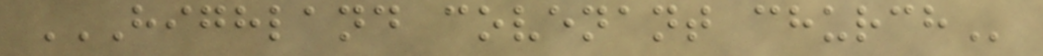HIGHLAND COVENANT CHURCH
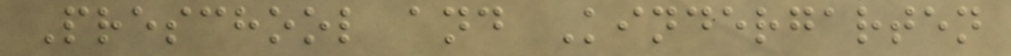Preschool and Kindergarten
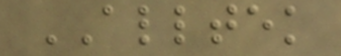ALLTEK
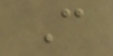C
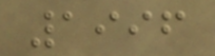1996
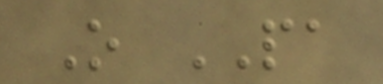O PA
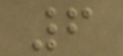6
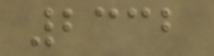2332
